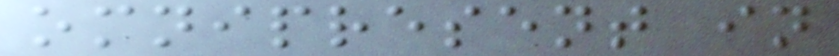omnipresent in
